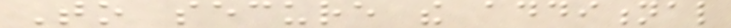To secure the additional
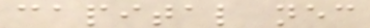capital necessary
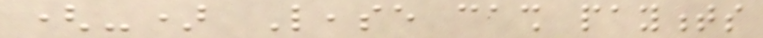(-) Lease cash payments
